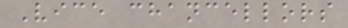Vice chancellors
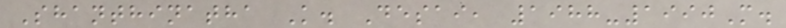Shanthinatha K. Desai, 1988-1990M.
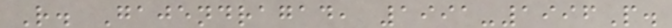R. Gajendragad, 1991-1996P.
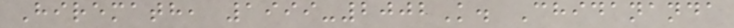Hiremath, 1999-2002K. Chidananda
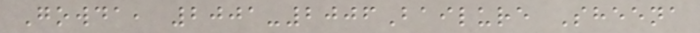Gowda, 2001-2006Bailure Sheena
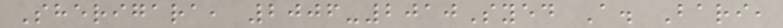Sherigara, 2006-2010Syed A. Bari,
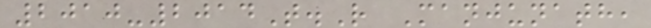2010-2014T.R Manjunath,
